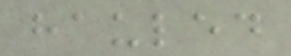hauled
